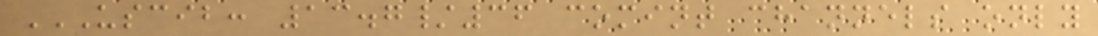USCIB: 13.7/36 COMINT CHANNELS ONLY
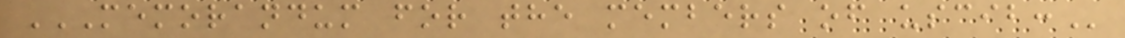MEMORANDUM FOR THE MEMBERS OF USCIB:
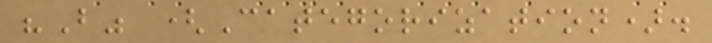"B" (Categorization).
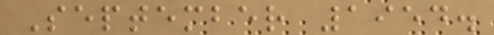September 1954.
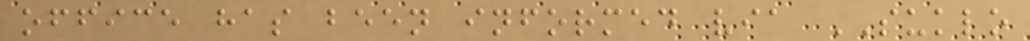office has been informed via SUKLO
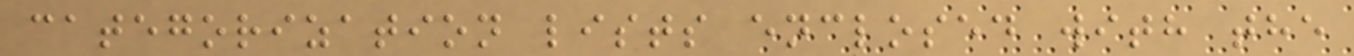categorization lists enclosed with the
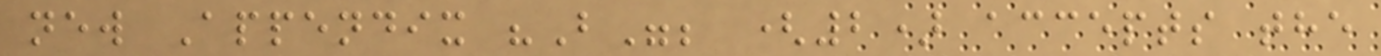new Appendix "B"; (2) accepts the
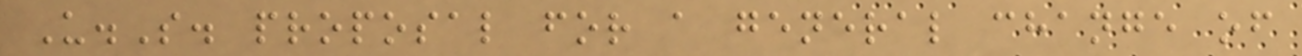U.S. proposal for a general change of
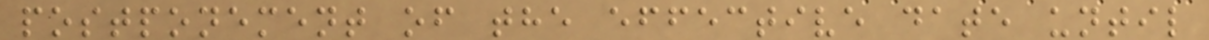postponement of the effective date until
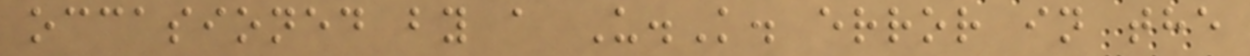occasioned by a U.K. error in the
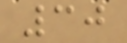30
